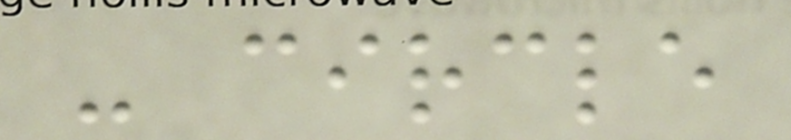- circle
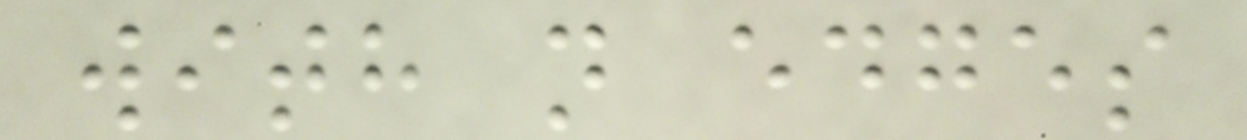with n edges
